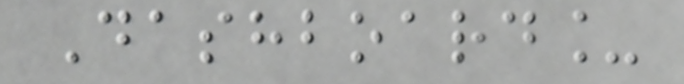Dashboard_
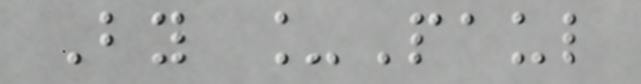By _Paul
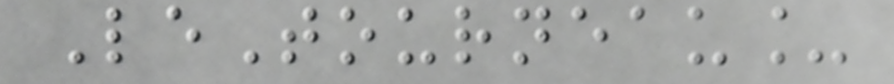LeTourneau_
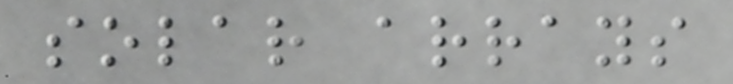solar arrays
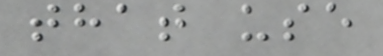that use
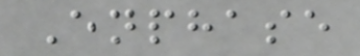Enphase
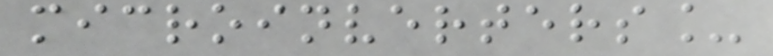microinverters_
